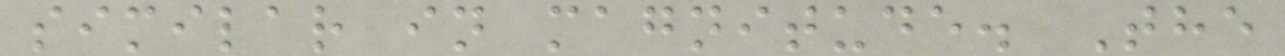similar in magnitude. The
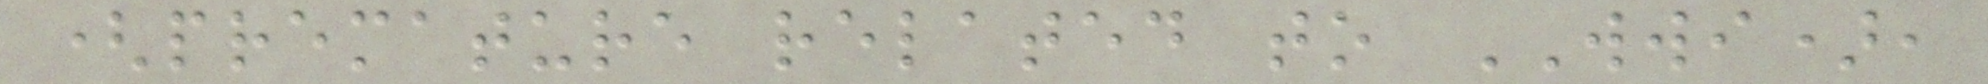(premature related to WWI),
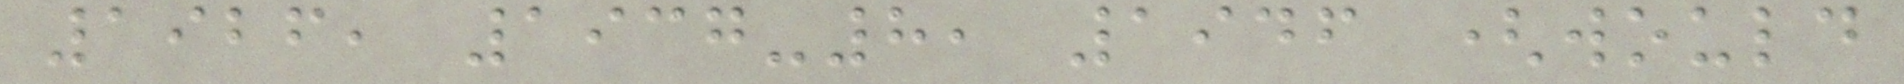1926, 1937-8, 1946 (would
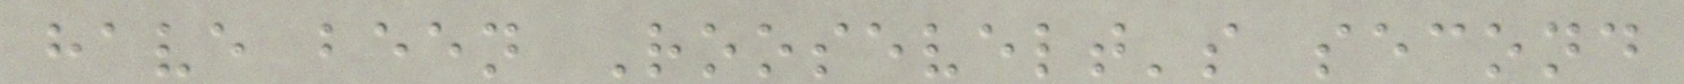have been Roosevelt's second
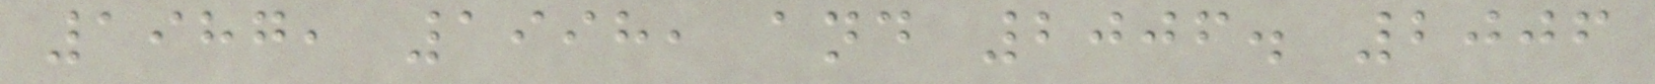1987, 1998, and 2006. 2006
